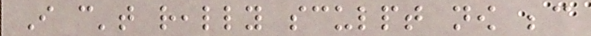I can't really sculpt now because
